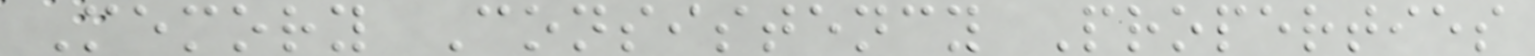Memory Consistency Properties
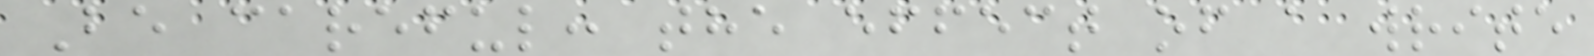Be careful: the effect of a write
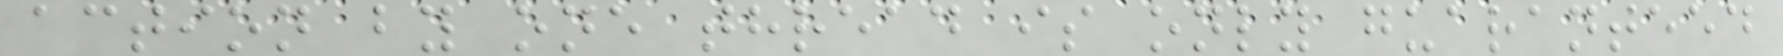action by one thread is only guaranteed
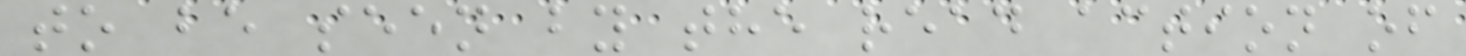to be seen by the read action of
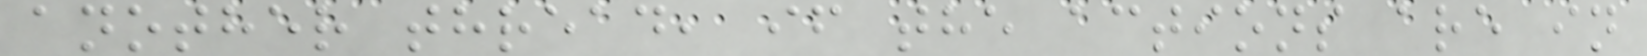another thread, if the actions are in
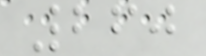260
